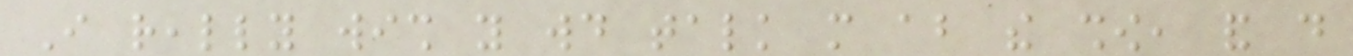I really wish you would talk more about the show, and do
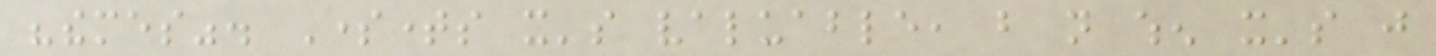"themes". Sometimes it's valuable, but not when it's just
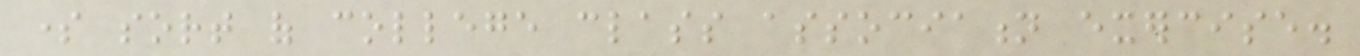some sort of college class association exercise.
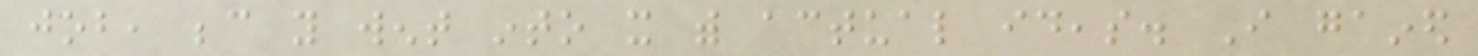job, because you went into it with actual ideas. I gained
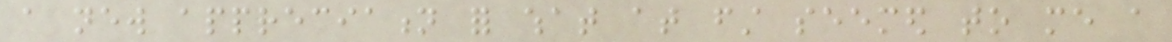a new appreciation for what at first seemed to me a
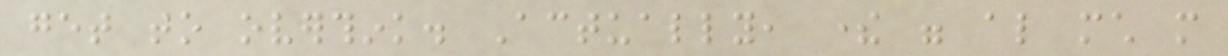get to overthink. Actually, there were also much more
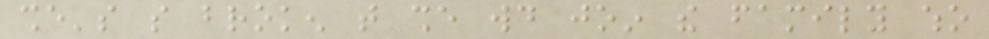she's so broken that she would join the family who
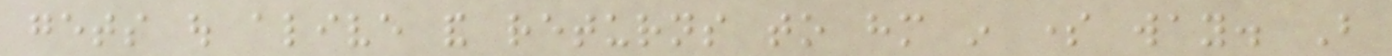gets out alive and returns to him in some way. But
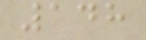148
